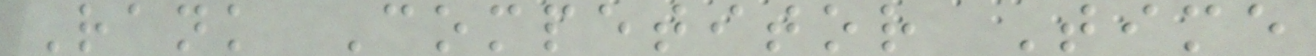Rank Competitor Time
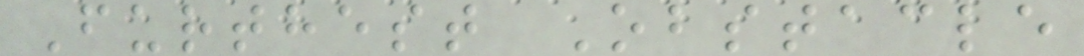Furthest Obstacle
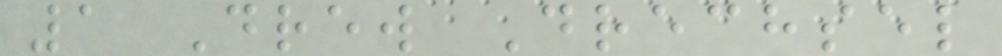1 Drew Drechsel
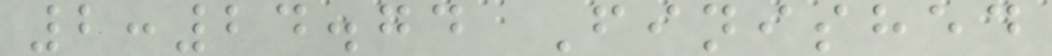2:24.74 Finished
